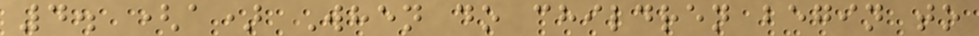4. (a) When do children begin to
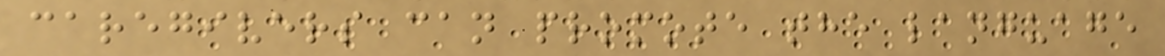caregivers can promote the language
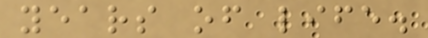years of life.
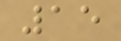15
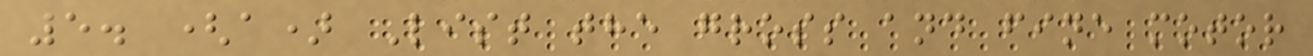5. (a) List the gross and fine motor
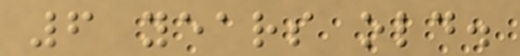6 years old.
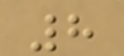8
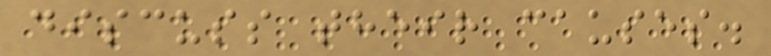discuss their causes.
